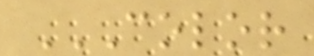COLOR
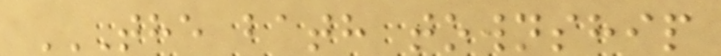THE BATH TOWNSHIP
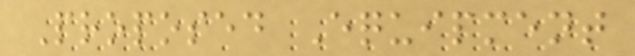Proposed Equipment
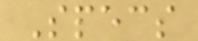Specs
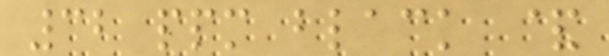32 ppm black &
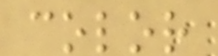color
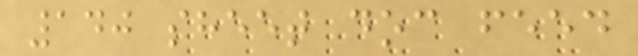140 sheet doc feed
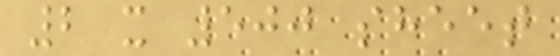2 x 500 sheet
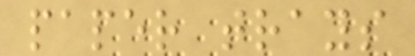paper trays
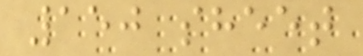150 sheet
